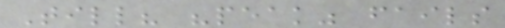Till? "peak" fails
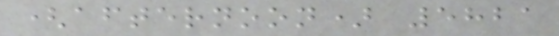(afternoon) 5821
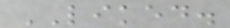LIKED.
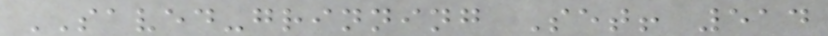SAVED-grinning Set! 514
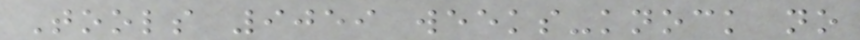Tools 9059 weeks-knock no
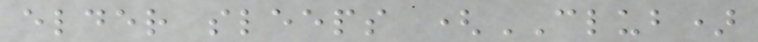elder sleeps (CLUB)
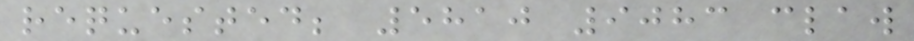requested; 5810 9083 claw
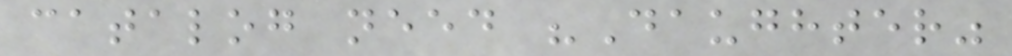catalog need "Daughter"
